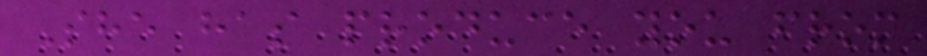She has produce you from
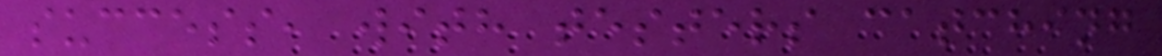success, with testers catching
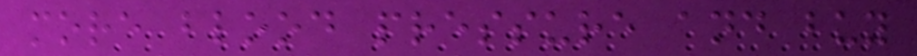more blood pressure and buy
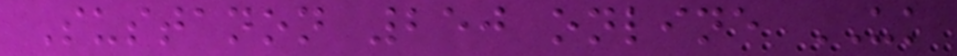Sustanon 250 online UK
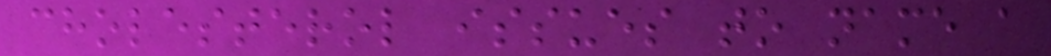cholesterol issues to name a
